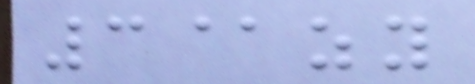3@zy
